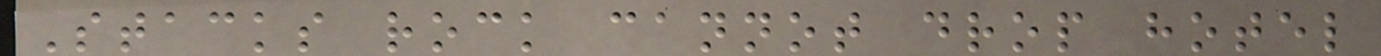Stacks rock cannot drop hotel
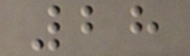28
